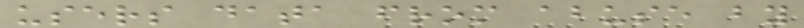users data from abuse by
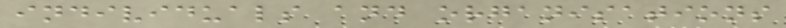individuals and organisations
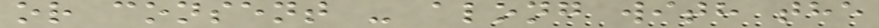or consent - along with the
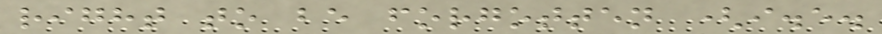right to be forgotten (i.e.
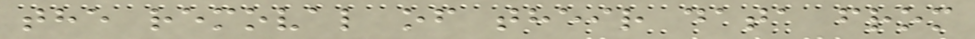the removal of their data from
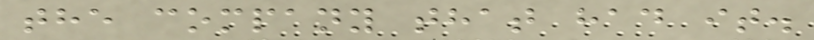the company that had it.
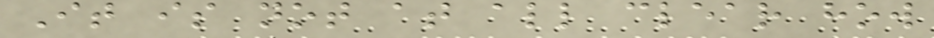It is not at all clear how
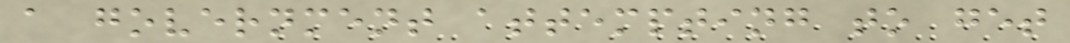a government attempting to get
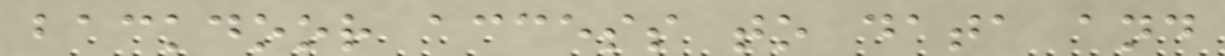backdoor access to data and
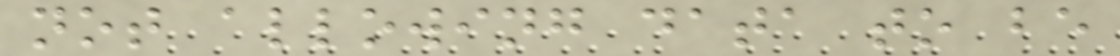not allowing data to be
